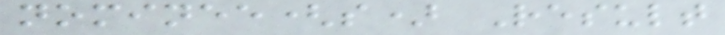nominee(s) Result
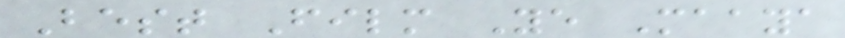Best Film Ye Maaya
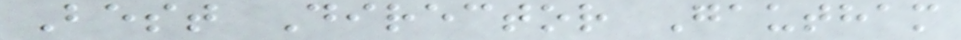Best Director Gautham
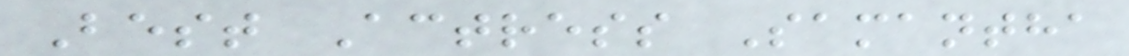Best Actress Samantha
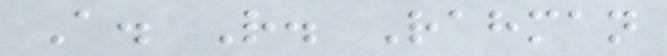A. R. Rahman
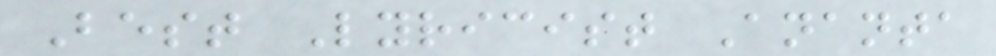Best Lyricist Ananta
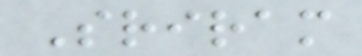Sriram
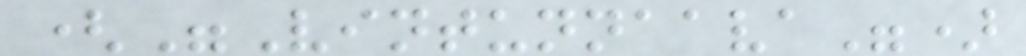("Vintunnaava")
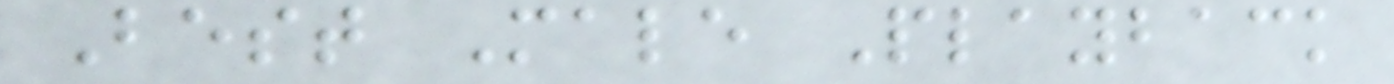Best Male Playback
